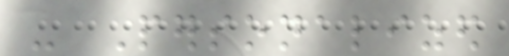- Personalized
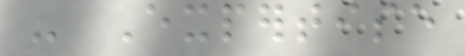- Expertise
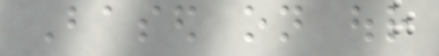Based on our
